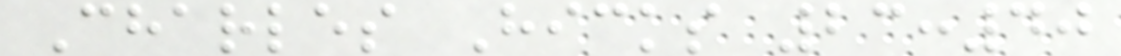Charles Hicks 23:40
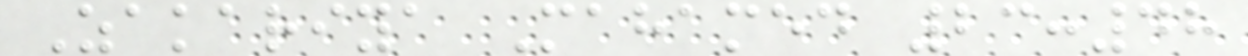Zakariya Mahamed 23:48
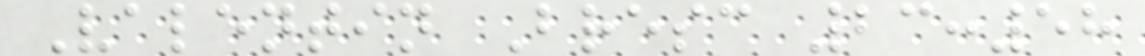Valentin Bresc 23:58
